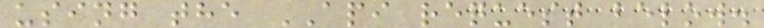using the API request below.
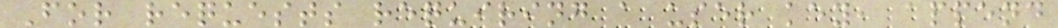For requests requiring a user key, append
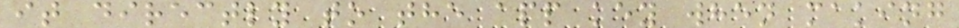it directly to the app key when making
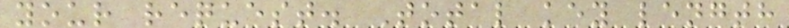your request. Total key length
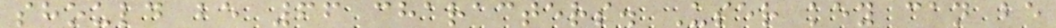should be 66 characters. User key can be
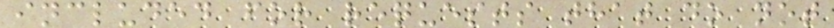included for requests that do not
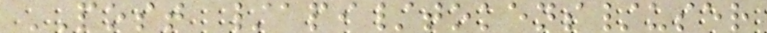POST /api/tokens/user
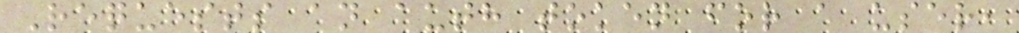Requests an auth token for a user,
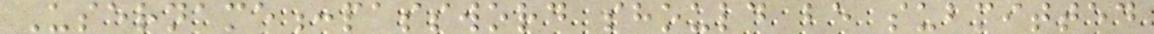Username:password should be submitted
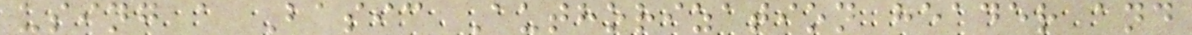using a Basic Authorization header and
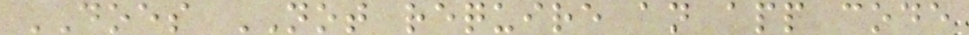DOES NOT require an app code
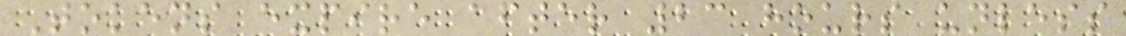Tokens expire after 23 hours unless
